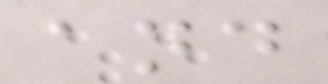and
